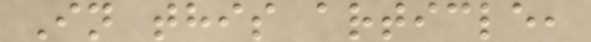In this article,
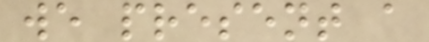we present a
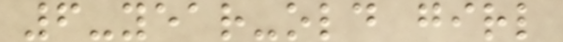6-year-old girl
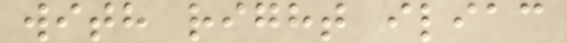with right iliac
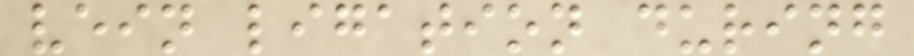vein ligation during
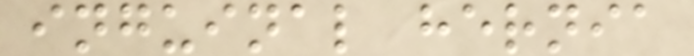inguinal hernia
